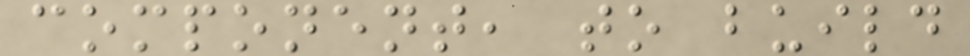component, to build
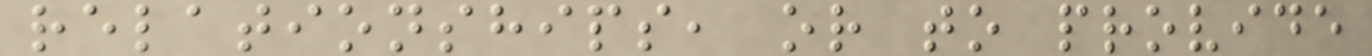relationships, or to provide
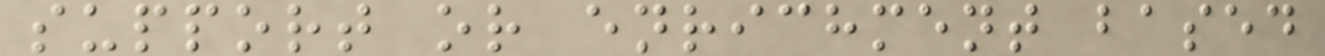support or enrichment based
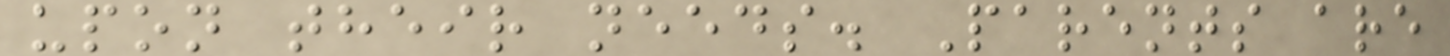upon their needs. Parents are
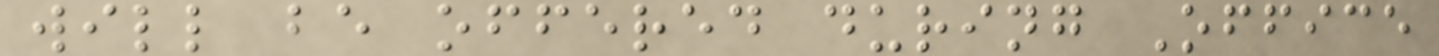will be offered during Office
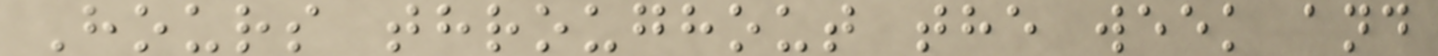Hours throughout the week and
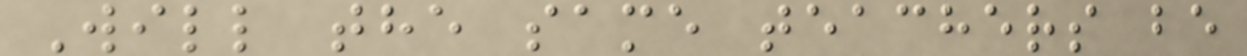Will the same teachers be
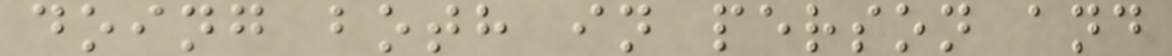doing both in person and
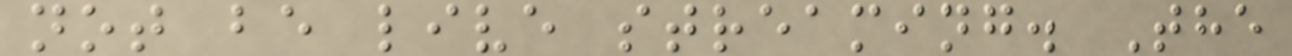not be live streaming. The
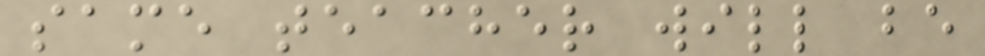same teacher will be
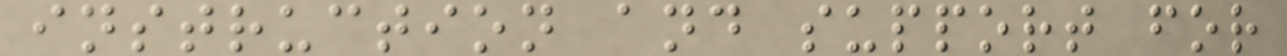instruction and support for
